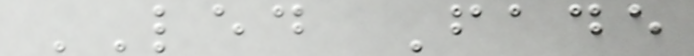LED Fade
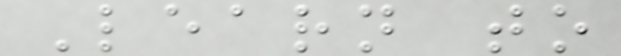Learn to
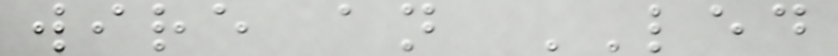wire an LED
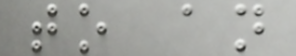to an
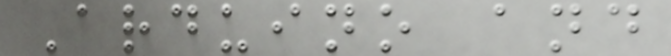Arduino and
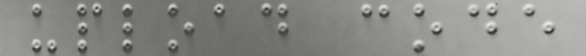upload code
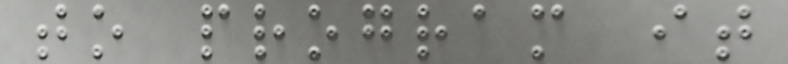to program it
